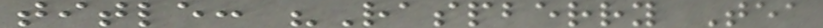title: "Raspberry Tea
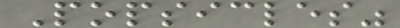Popsicles"
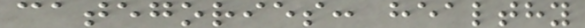categories: healthy
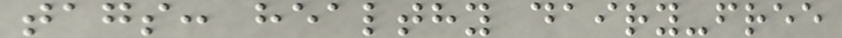tags: healthy dairy-free
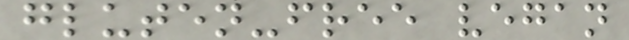gluten-free vegan
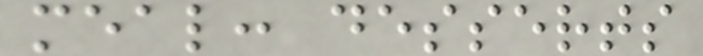meal: desserts
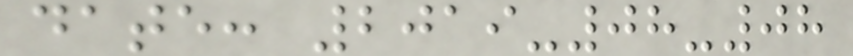date: 2019-08-08
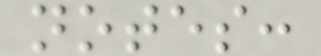notes:
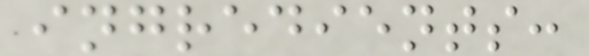ingredients:
